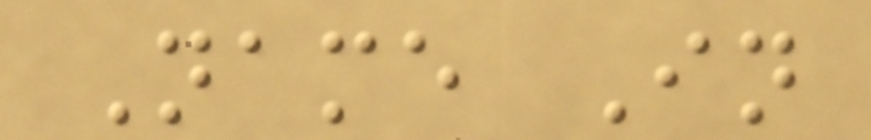Name In
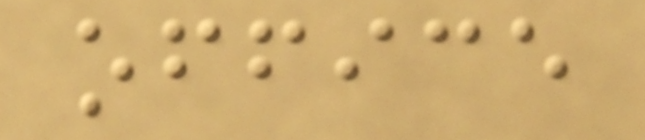office
